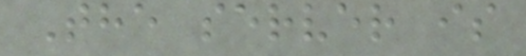The server is
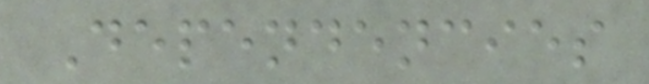Dependencies
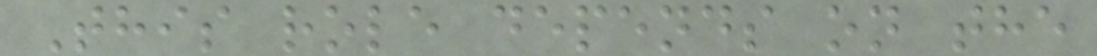This role depends on the
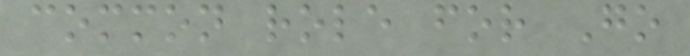common role for Go
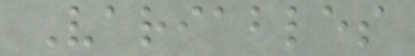Variables
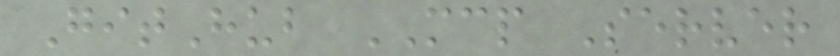GitHub MCP Server
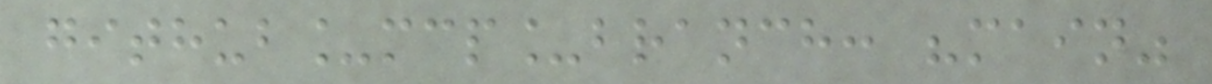github_mcp_branch: "main"
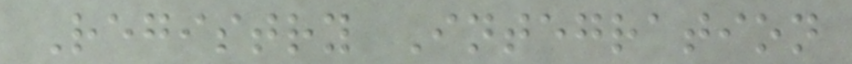Registry Integration
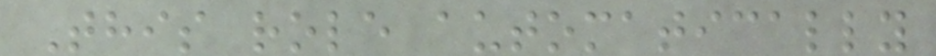This role automatically
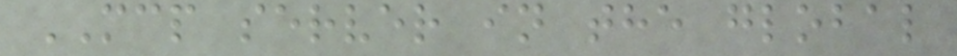MCP server in the global
